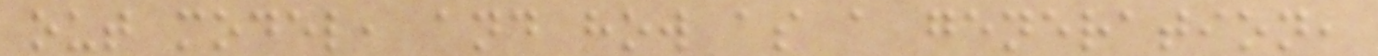out model, and how as a generation,
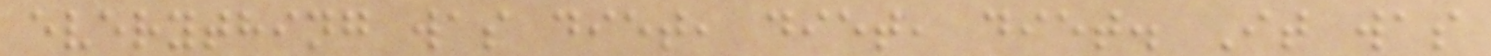everything was diet, diet, diet. It was
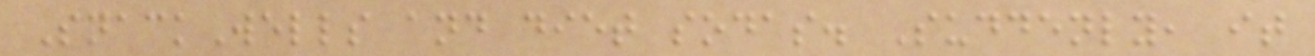SnackWells and diet sodas. Suddenly, it
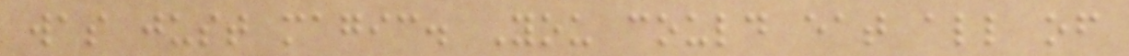was just magic. You could eat all of
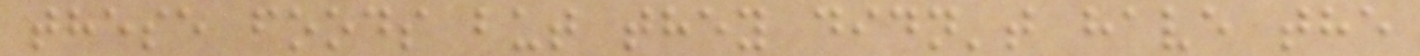these foods but they didn't have the
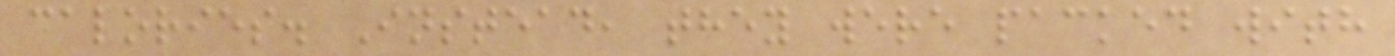calories. Instead, they were packed with
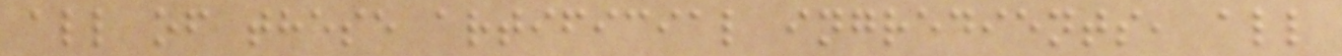all of these artificial ingredients, all
